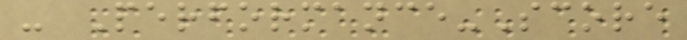- Performance-Score
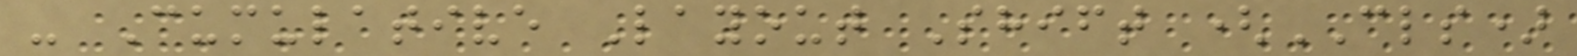- Cumulative Layout Shift (CLS)
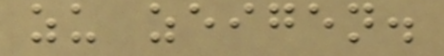zu zeigen.
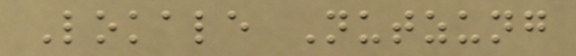Lokale Nutzung
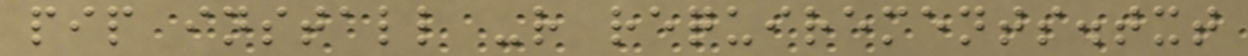pip install -r requirements.txt
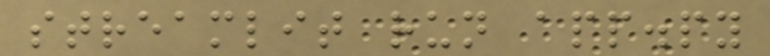streamlit run app.py
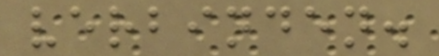verbinden.
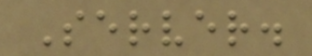Server.
